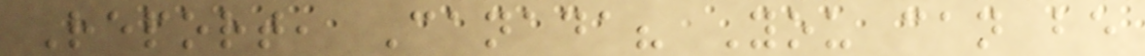Report, Canada? You can be
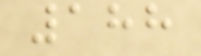188
